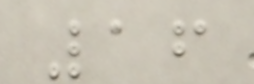16
